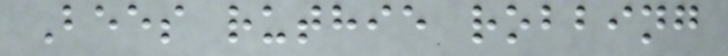Bees ruthie robbing
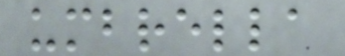umbrella
